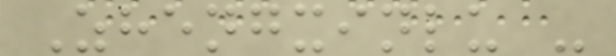Zhengxinlu -
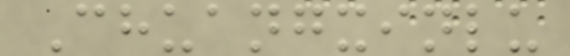Chuangxinlu
